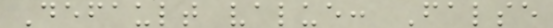Default value: False
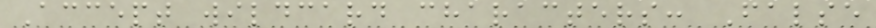Accept wildcard characters: False
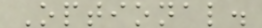Optional.
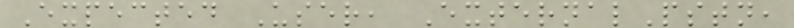Expected User, ExternalPstn,
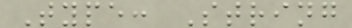Type: String
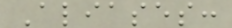Aliases:
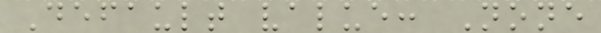Default value: None
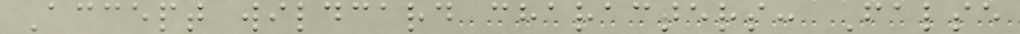Accept wildcard characters: False
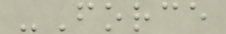-Force
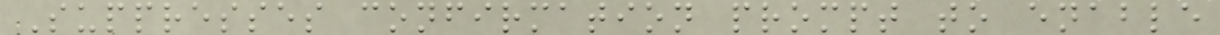Suppresses confirmation prompt to enable
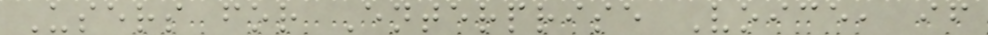Users for Enterprise Voice, if
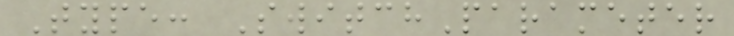Type: SwitchParameter
